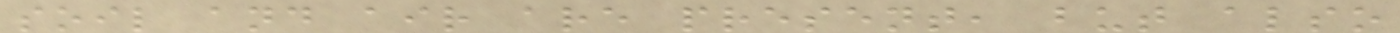soil and air are present, but also
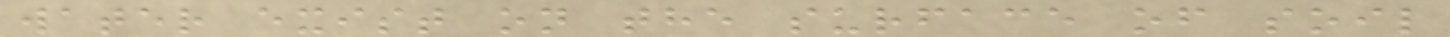water exist on the surface of soil
